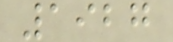1927
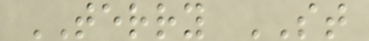TERRY ST
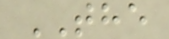THE
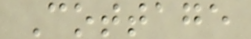Cottage
